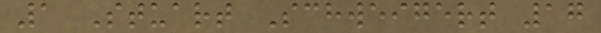1 Stuart Schweigert 17
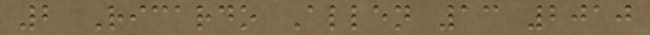2 Ricardo Allen 13 2010
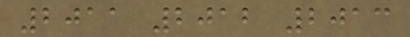2011 2012 2013
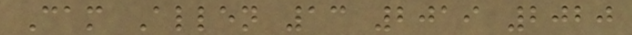Cam Allen 13 2019 2020
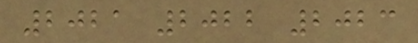2021 2022 2023
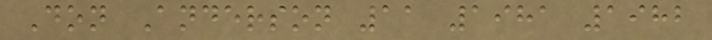Don Anderson 11 1981 1982
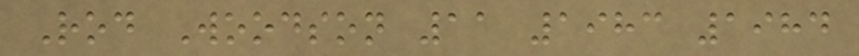Rod Woodson 11 1983 1984
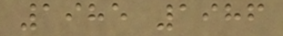1985 1986
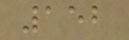152
